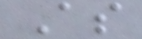As
